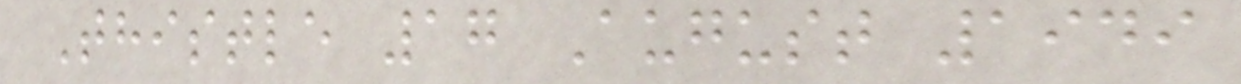Thistle 17 August 1949
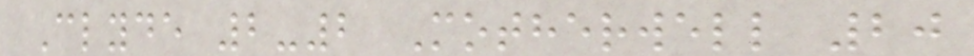Clyde 2-2 Motherwell 20
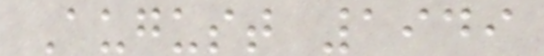August 1949
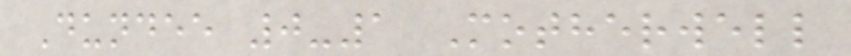Dundee 0-1 Motherwell
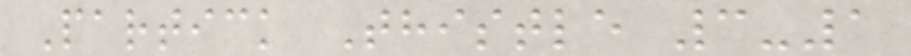Partick Thistle 3-1
